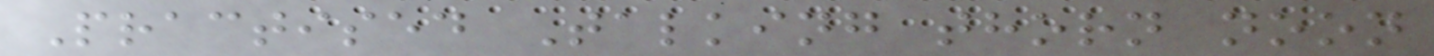Practised Talking thorn noon
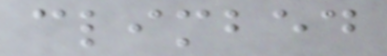climbed
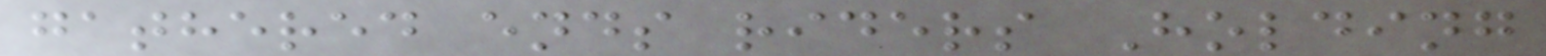gathered ends riders Holding
